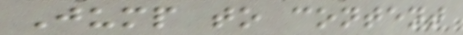Jump to content
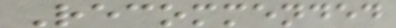Recommended
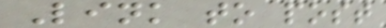Link to post
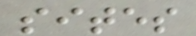sites
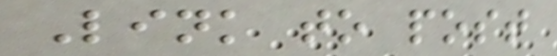Link to post
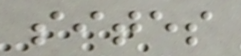sites
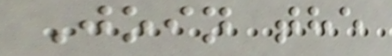Join the
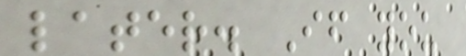later. If you
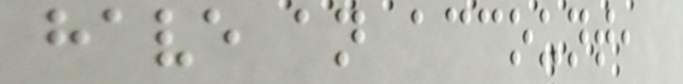have an account,
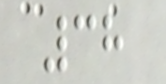38
